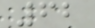62
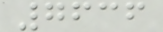7636
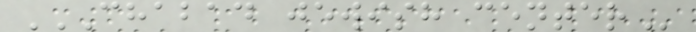CHABAD JEWISH CENTER
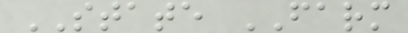STATE FARM
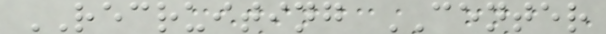RECRUITING CENTER
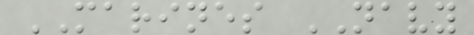MARINES NAVY
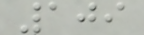109
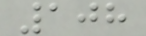108
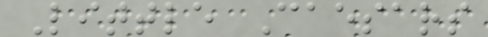Little Caesars
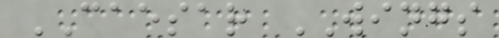CAESAR WINGS
